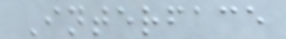Interface
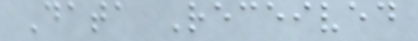Data Received
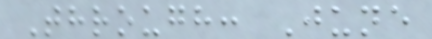Through: June
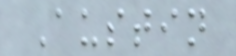Austin
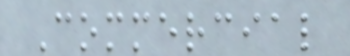Commercial
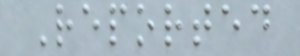Reported
